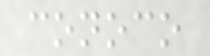conoco
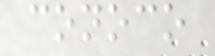conoco
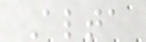Alta
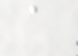a
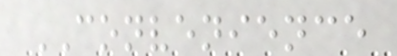CONVENIENCE
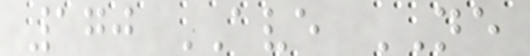170 AVE NE
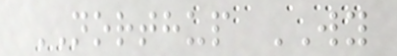NORTHUP WY
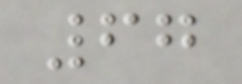67
